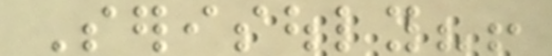Serisouly?!
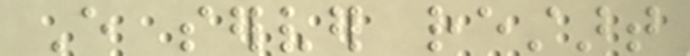Every server restart
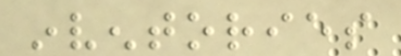inventories
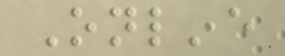Online
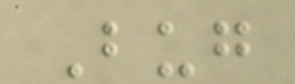Bug
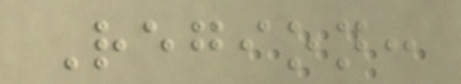Region:
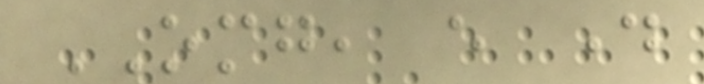OMG, every day
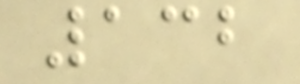132
